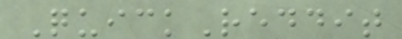QuickReddit
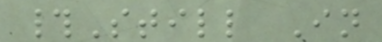#Still In
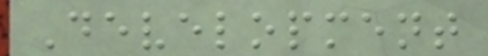Development
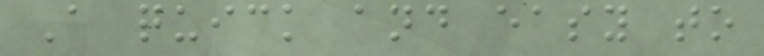A quick and easy to
